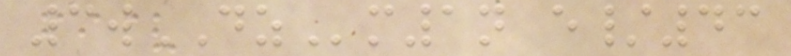3wDZm1n e/43
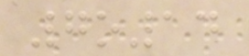7o14
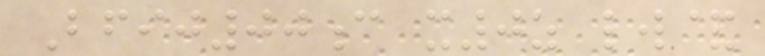Bfij00c x0z lw&
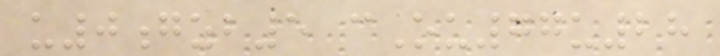u0gzb5 cOu77u28
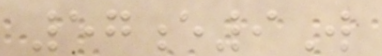57e9W
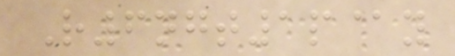R6ngt1p@y
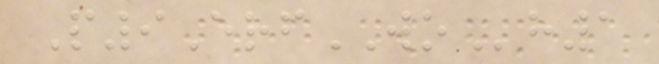P9ErfWOh1
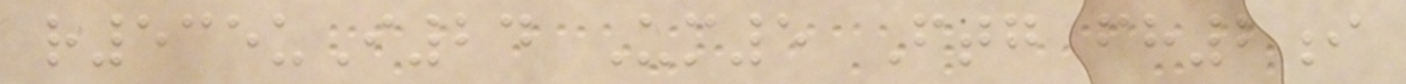r535uI24 Um5 Ftg fh2i
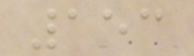153
